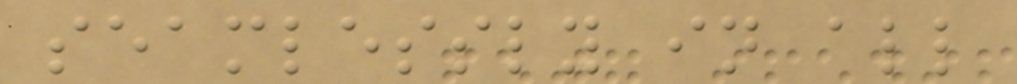seamlessly in all
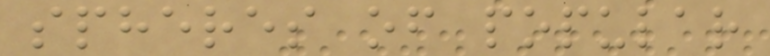spheres of popular
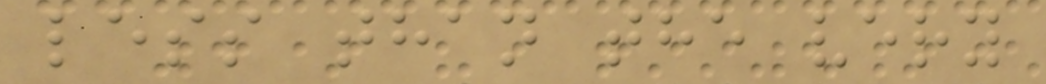less than the very
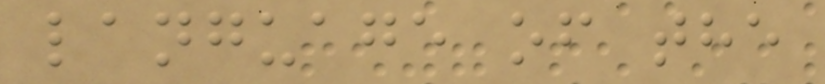language of the
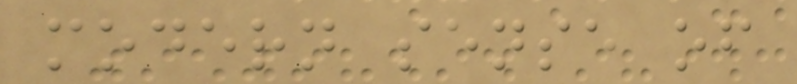modern sense of
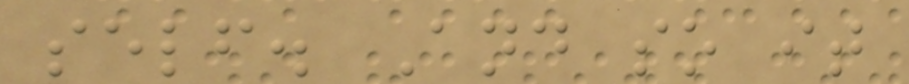self. And so it
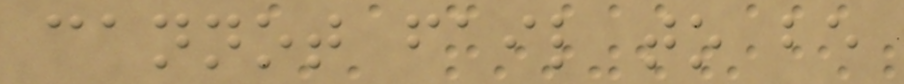cannot fail to be
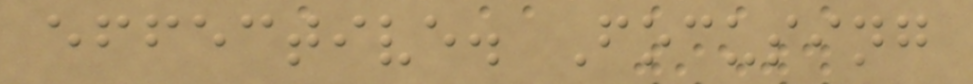effective. Focusing
